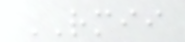RMII
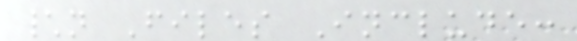\n Files Include:
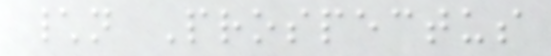\n Prospectus
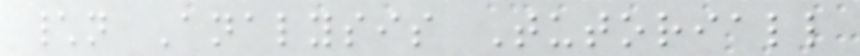\n Analysis Tutoriall
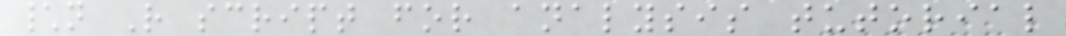\n R script for analysis tutorial
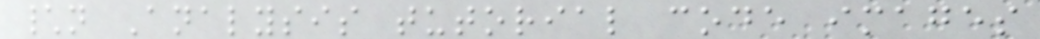\n Analysis tutorial code images
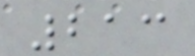213
